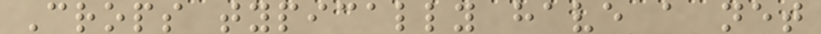Crops typically have a net
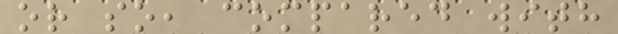or so, compared with
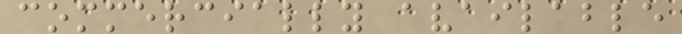commercially available
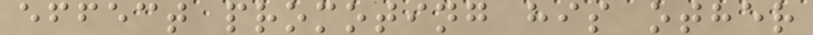effect promoting his other
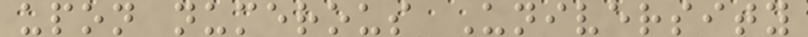upon numerous University
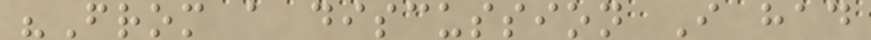"From a discussion I had
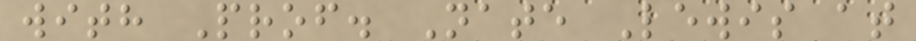with Prof. Nate Lewis at
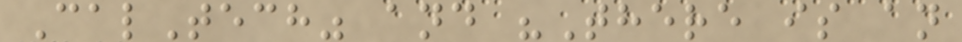CalTech" and "There is an
